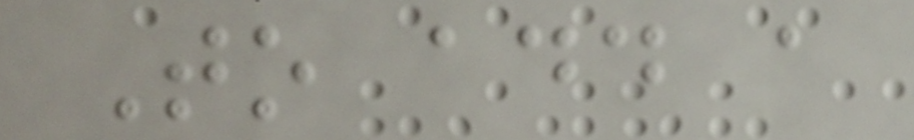To add a
